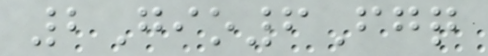2Gio6Fgq
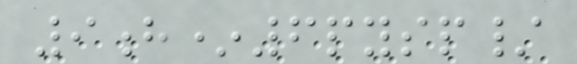9h*6pysp/
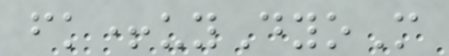fk+uyDyoM
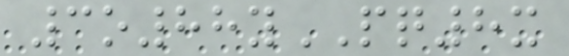3o88yPQ8x
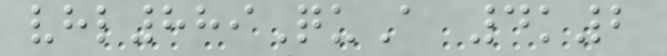vhl889QuA 4k2
